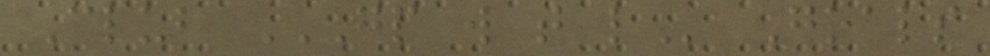Club GP W T L Goals
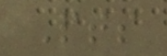Pts
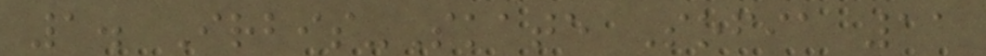1. Irbis-Skate Sofia 11
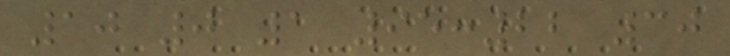10 0 1 95:22 30
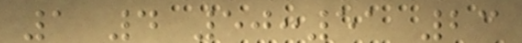1 4 50:51 23
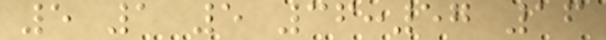5 1 5 36:57 16
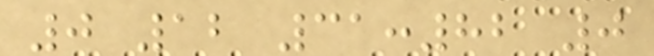0 12 31:82 0
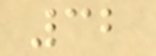32
